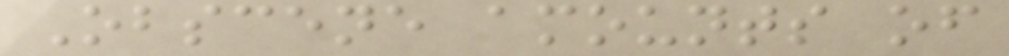Obscene amounts of
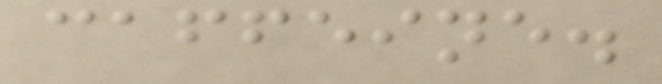caffeine.
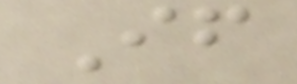If
